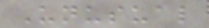Unusual
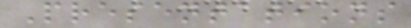Presentations
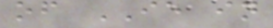of IE in
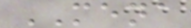MENA
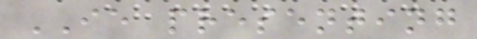IE presenting
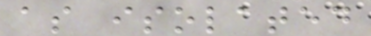as isolated
